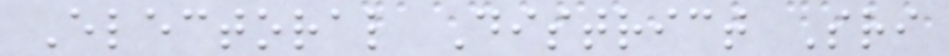Electoral District Sri
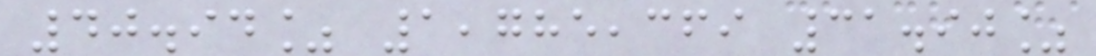40.94% 1,785,369 31.90%
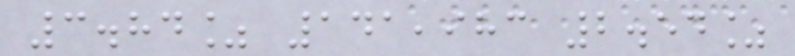3.84% 141,983 2.54%
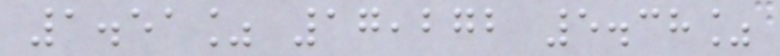1.51% 17,272 5.38%
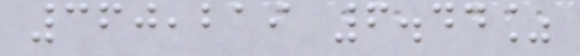360,219 6.44%
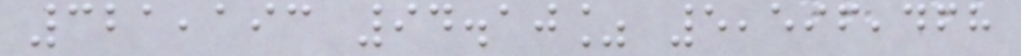321,193 94.10% 5,596,468
